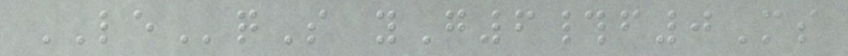LEqS yG6#f0Ms
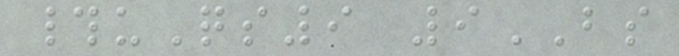#uQs9 9BS
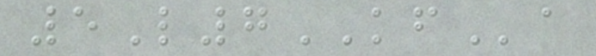5L7KFa
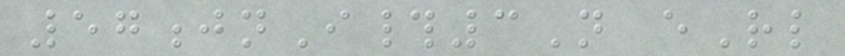57jnI#3N eRl
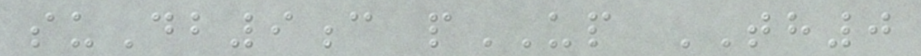suDb9c pUP TH0
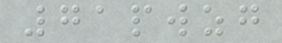71pwzg
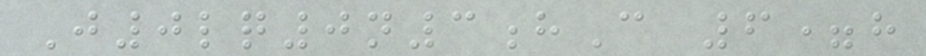J0lq0n3hC 6=h
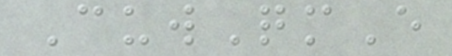CuwQmE
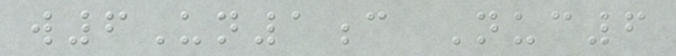w6Un1c Nuc6
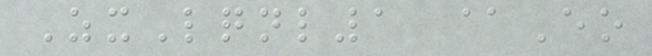ZxLqnl1 @Eo
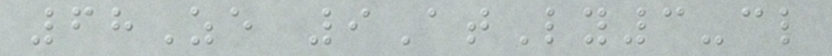68Ze 9AtLy3-cl
